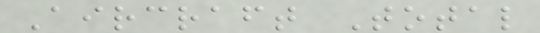Aircraft Total
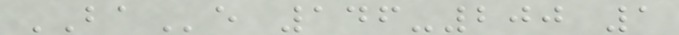BAe 146-200 1
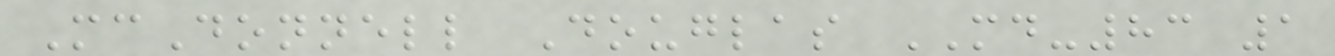McDonnell Douglas MD-83 1
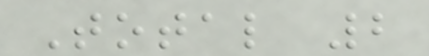Total 2
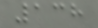138
